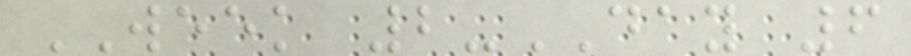WEEK 2-DAY 6
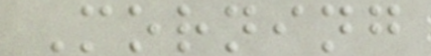Morning
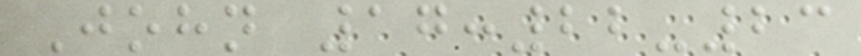John 17:22-23
